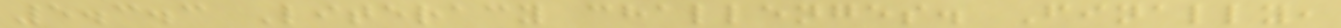5.3.3 Literacy challenges. Finally,
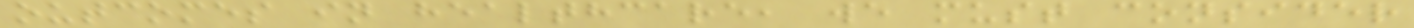outcomes in healthcare, we must consider
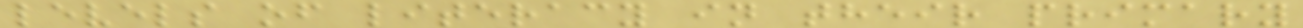levels of literacy in their primary
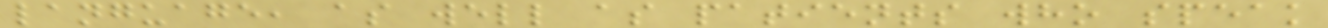language, as well as patients who speak
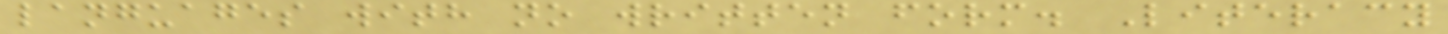languages with no written form. Literacy
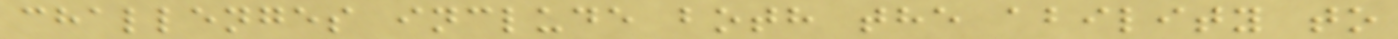challenges include both the ability to
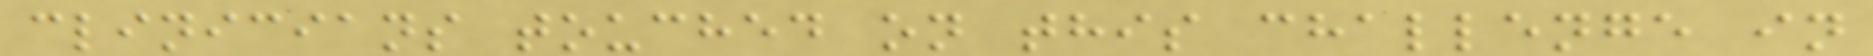clinicians touched on this challenge in
